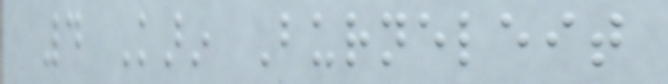4 Karin Burneleit
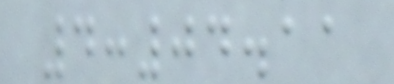4:04.11
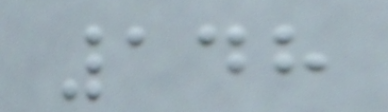148
